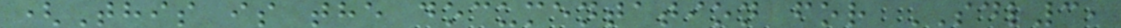(This is the documentation for SDL3,
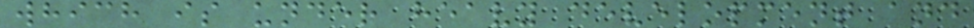which is under heavy development and
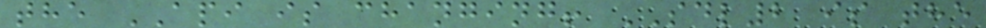the API is changing! SDL2 is the
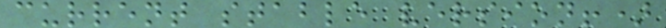current stable version!)
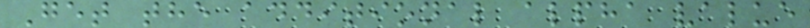Get the additional alpha value
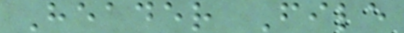Header File
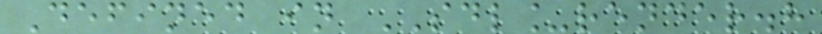Defined in SDL_render.h
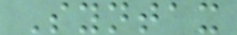Syntax
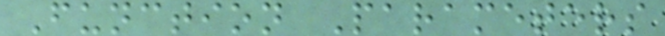Function Parameters
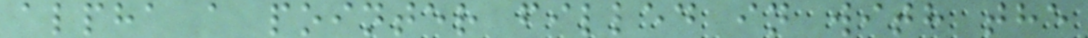alpha a pointer filled in with the
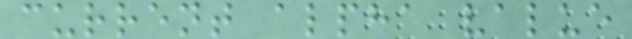current alpha value
